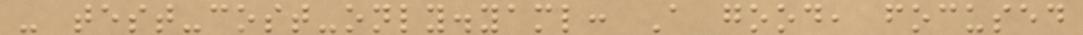- test-cost-only.yaml: A good, focused
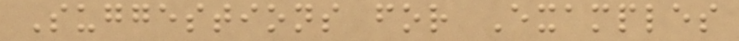Suggestions for Examples
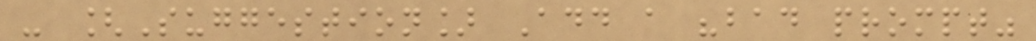- [Suggestion] Add a "bad prompt"
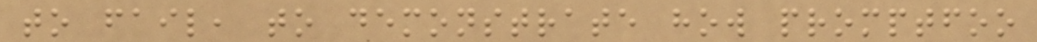to fail, to demonstrate how promptfoo
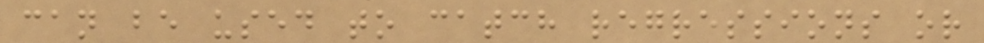can be used to catch regressions or
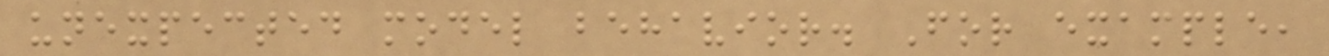unexpected model behavior. For example,
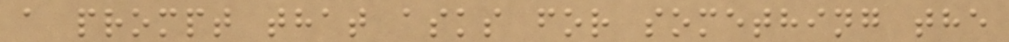a prompt that asks for something the
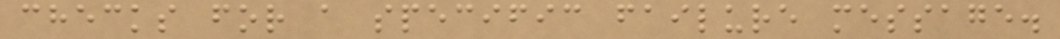checks for a specific failure message.
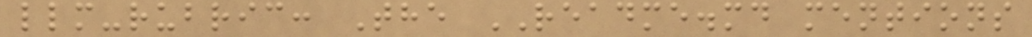llm-rubric: The README.md mentions
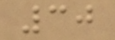30
